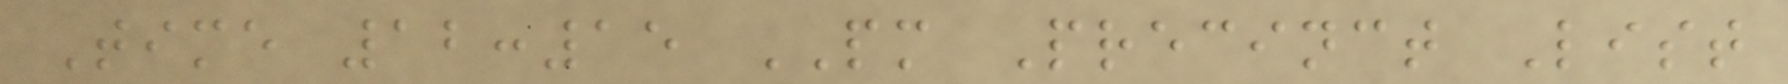Time 12:15 PM Precinct List
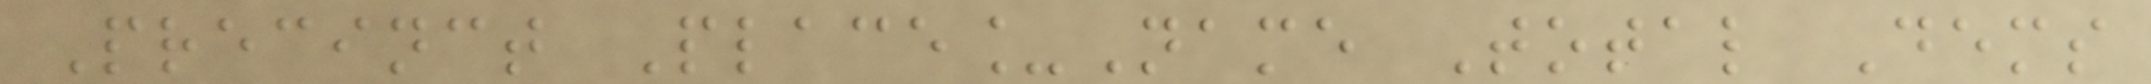Precinct Place_Name Total Dems
